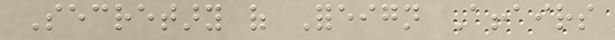Secretary of Foreign Affairs
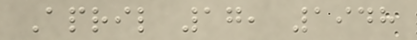April 17, 1948
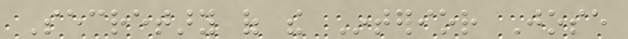Secretary of the Interior Jose
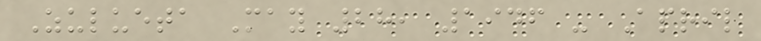Zulueta May 28, 1946 - April
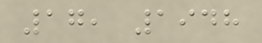17, 1948
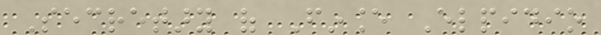Secretary of Finance Elpidio
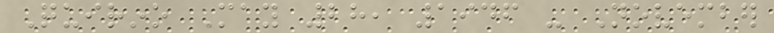Quirino May 28, 1946 - November
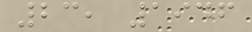23, 1946
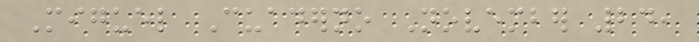Miguel Cuaderno November 24,
